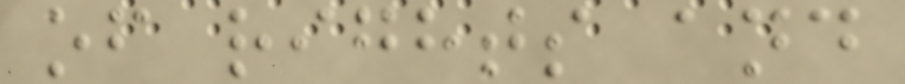of rights and
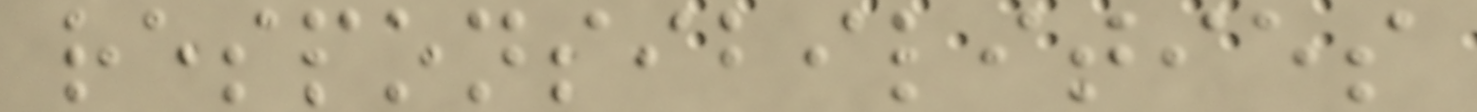responsibilities
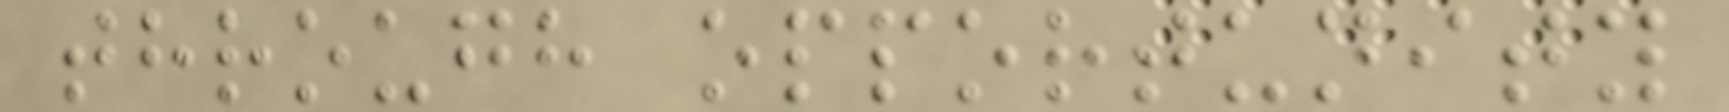through opportunity
